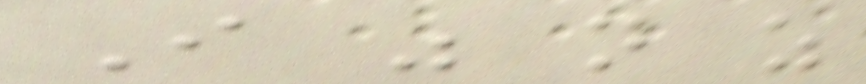I was not as
